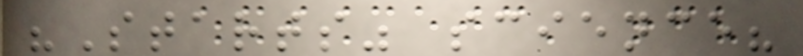"Starts" science?
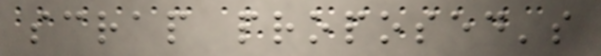scrap proposed's
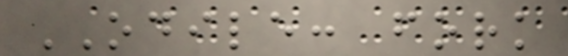ODILE: fork
